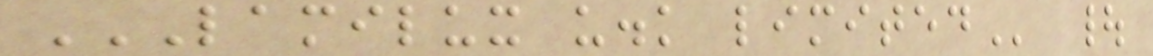LAMILUX U.K LIMITED |
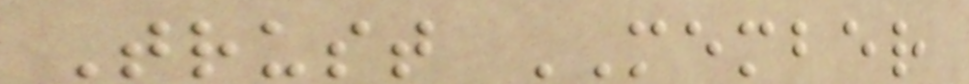Trust MEMBER
